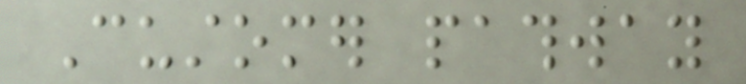Customer pathway
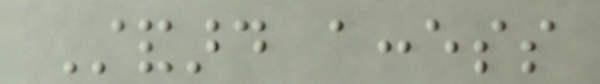Standard access
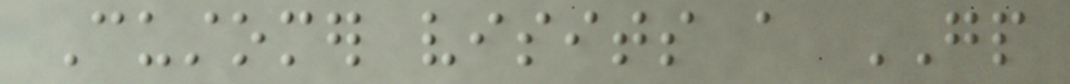Customer visits a GP
